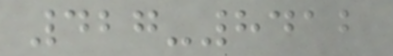427-8412
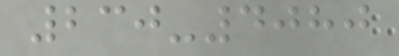230-4080
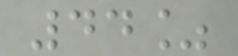44%
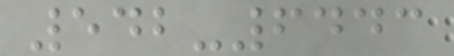542-6443
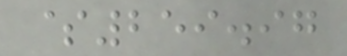$259.97
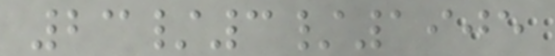23/3/1905
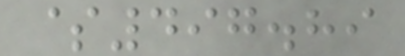$497.89
